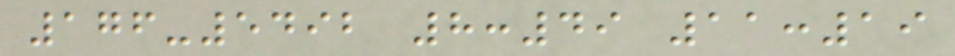176-5492 8:49 11:19
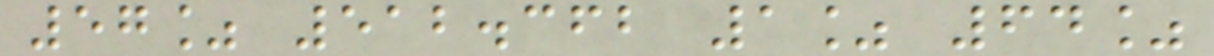57% 512.362 1% 64%
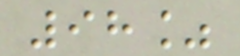98%
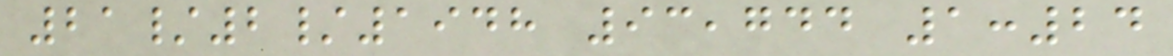21/2/1948 93,744 1:24
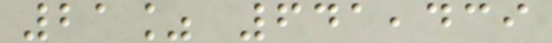21% 641,439
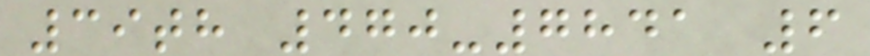39th 470-7841 6
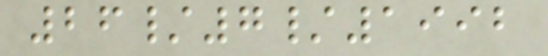26/7/1992
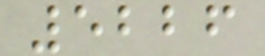5226
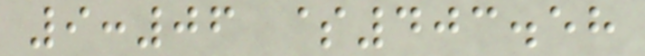9:06 $403.58
